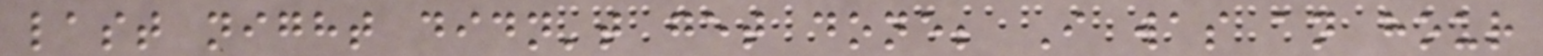last night didn't get done; I was an hour
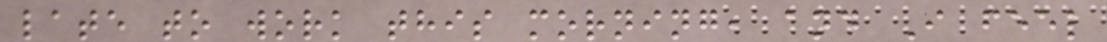late to work this morning, and I feel
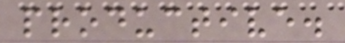productive.
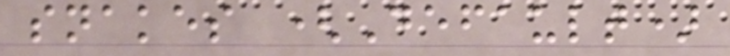snakes (Default)
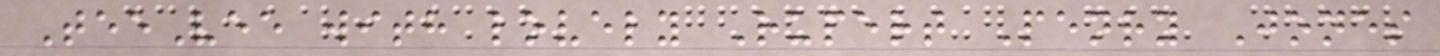TeeVee with lovely Rupert Penry Jones
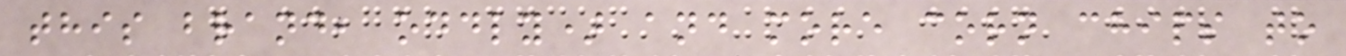this brand, oddly) and more corn chips to
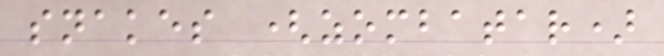snakes (zombatar)
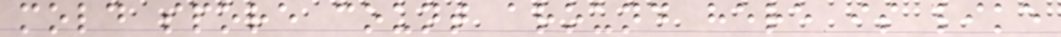mold spore count around here is like
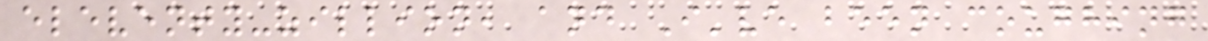eleventy-zillion, and I've been coughing
